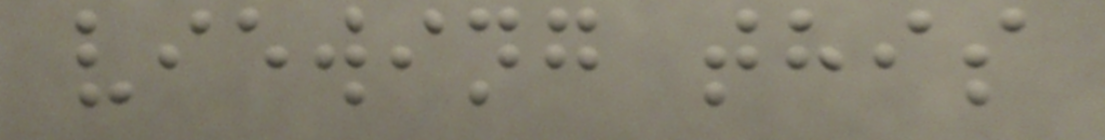viewing this
